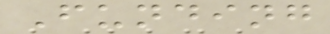Funding
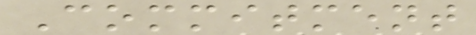Commitment
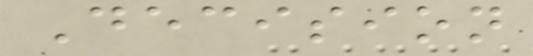Decision
